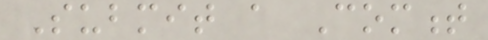Submit a Comment
